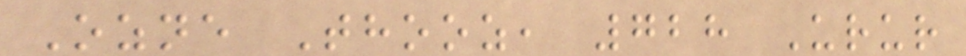Ozne Thooz, 728 Urur
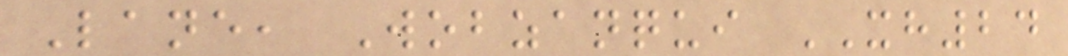Lane, Wobzanqui XH24
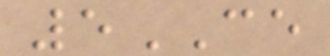5CE
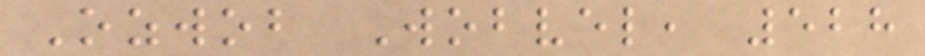Ozwob Wobvel, 528
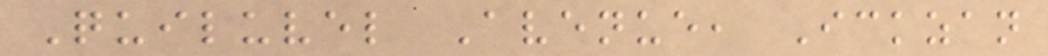Quiluvel Avenue, Ickzan
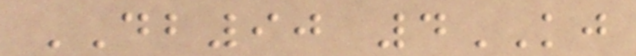DB90 4KJ
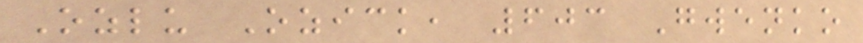Ozlu Ozick, 603 Gwenko
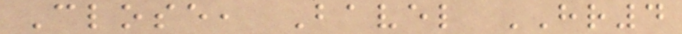Close, Bavel HR4
